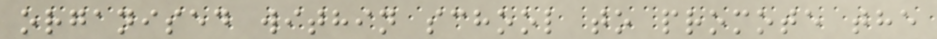organised within school to promote the
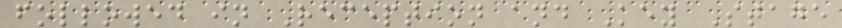followed in Reception and Key Stage
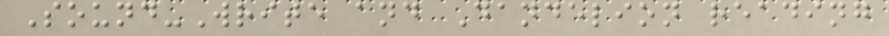Sound-Write and Dandelion reading
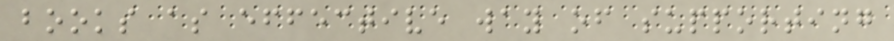books as effective way of supporting
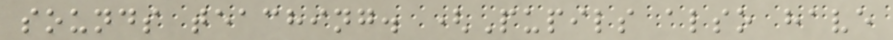sounds teaching. (Pupils also have
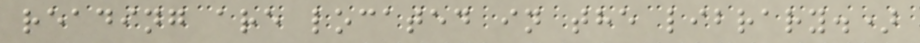reading are located in the library.)
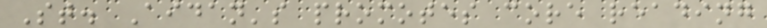St. Aidan's promotes core reading
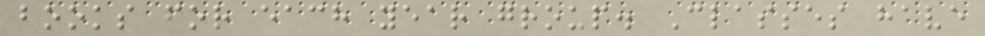books for each year group. Classes have
